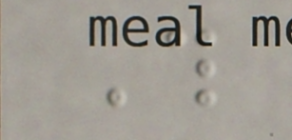This
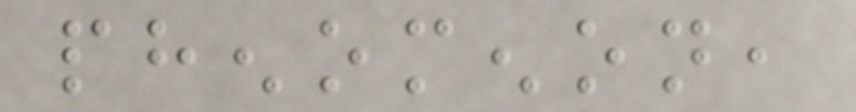phenomenon,
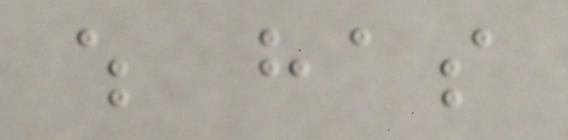which has
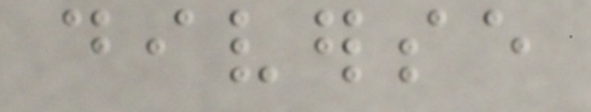diverse
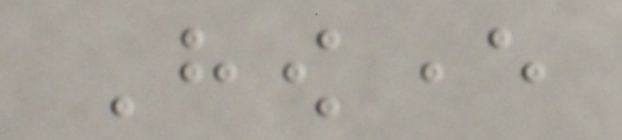However
